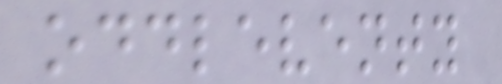oddleventy
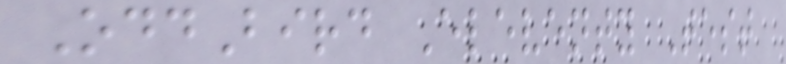OddBird Eleventy Test
